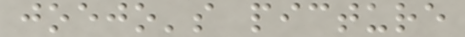joejo's picture
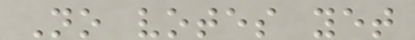No votes yet
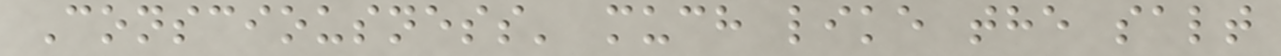Consciousness' much like the salt
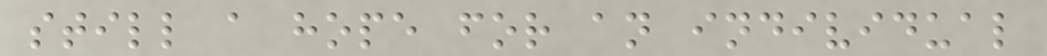still a hope for an individual
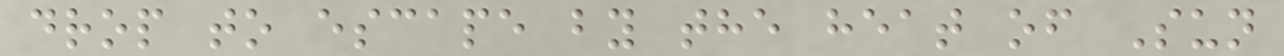drop to escape by the heat of Sun
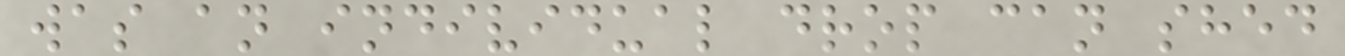was an individual drop can shed
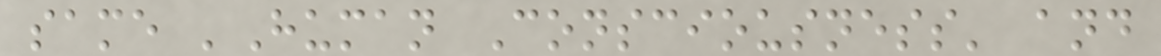same 'Human Consciousness' and
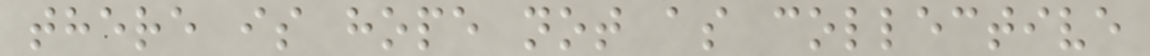there is hope not as collective
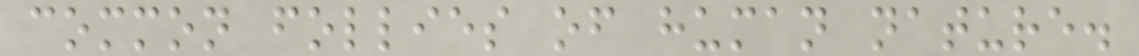common follies of human nature.
